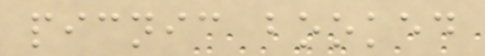picnic booked
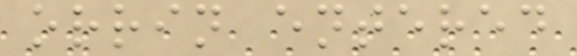orrin entered
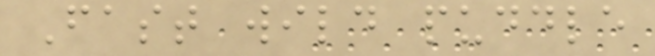Fast wild puddle
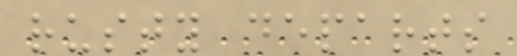rusty departs
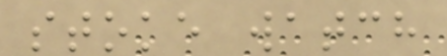stoke watch
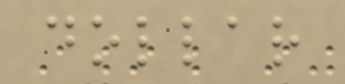dollar
